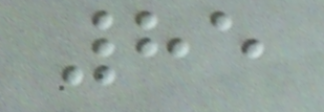85
